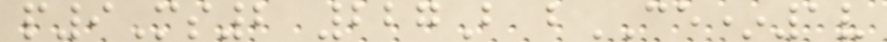p9Ms2 227B bCE*1v
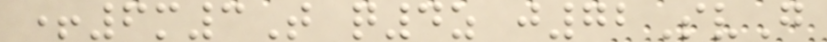+6m3T q4z j72SvG
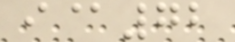i@72
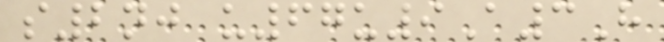s2nj u67u9A3H
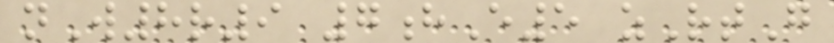nW8r9 7hE5 zRtG
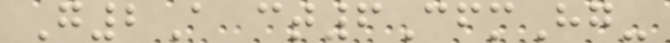G2A ct6CfmHg-
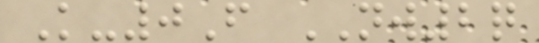K-0F NW2q
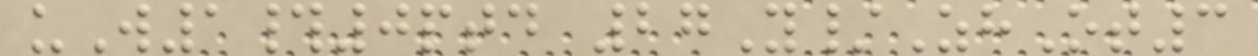uW1#0ptd 27Y/ZhOt3
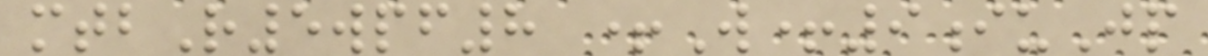mtbR5wpf8 +W+9iuJp
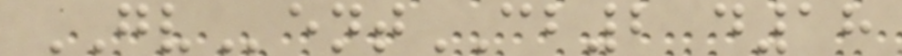GVentCB2 d18
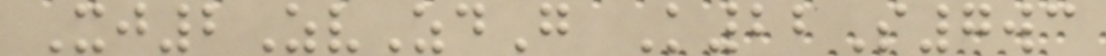Xj2ZvZdG K22S7wc
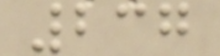237
